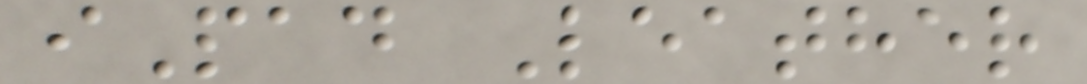iPad Leather
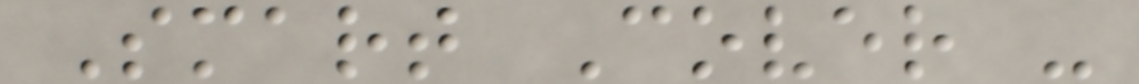Smart Cover -
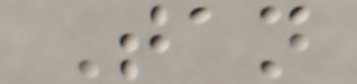Tan
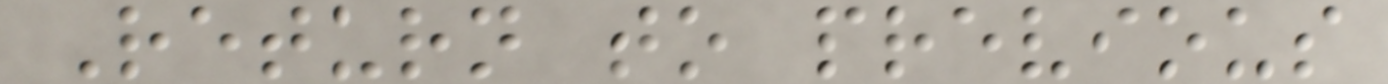Return to previous
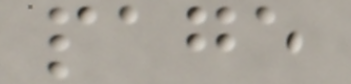page
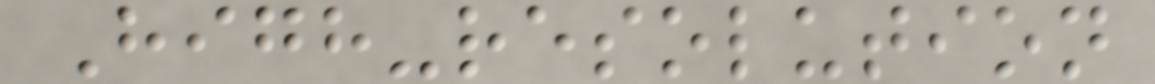High-resolution
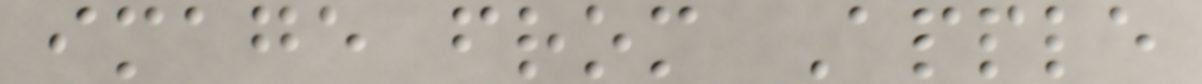image from Apple
